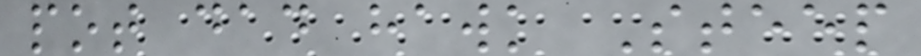pot dad hawk Steep
